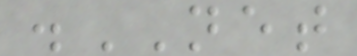.NET
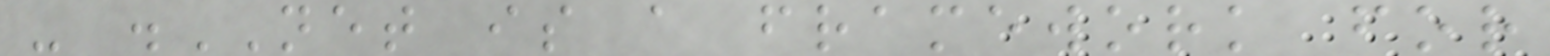- .NET is a framework for
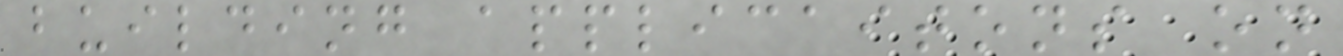building applicaitons on
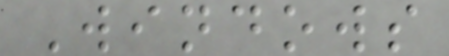Windows
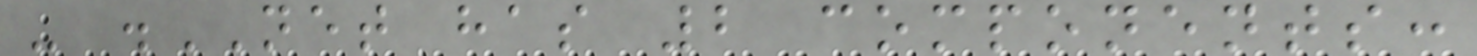- .NET has 2 components:
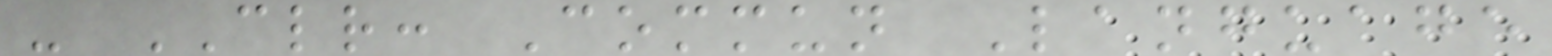- CLR: Commun Language
